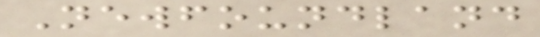Newfoundland
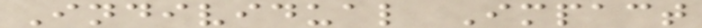Individual Impact
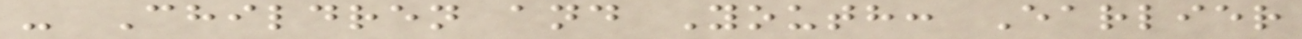- Children and Youth: Earlier
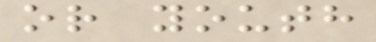or youth
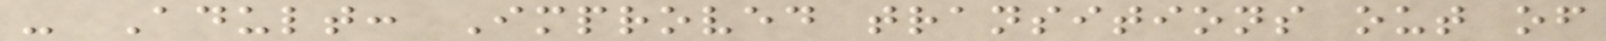- Adult: Improved transitions out of
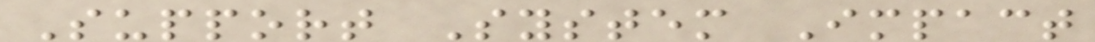Support System Impact
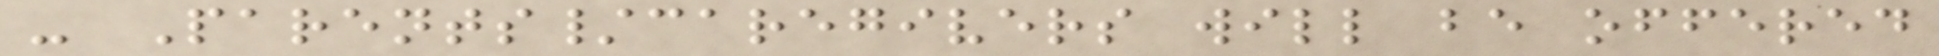- Parents/caregivers will be offered
